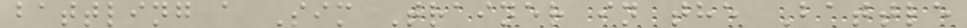battling a Sim Trainer in the Battle
